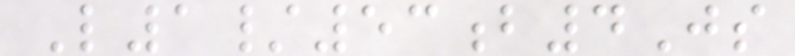L1/53b4Js
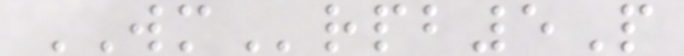WMrpb5P
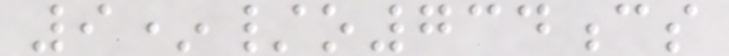9*/o734cs
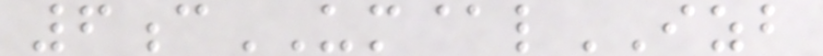6cUM@lIZB
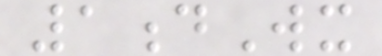1dWx
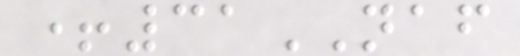+31NAF
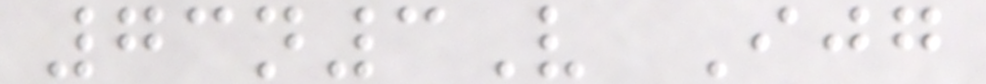73n3V Ijg
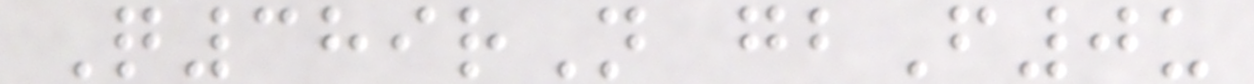Q389rN gbF0u
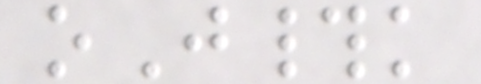oJ#k
